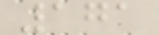171
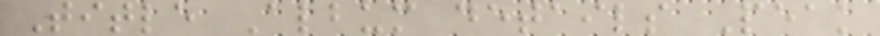Title Album details Peak
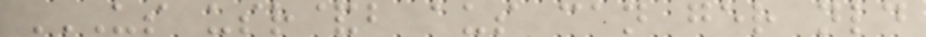US USR&B AUS CAN GER NLD
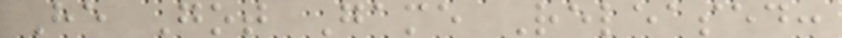He Got Game Released:
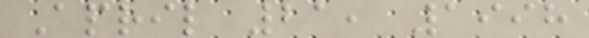April 21, 1998
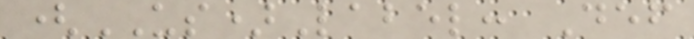(US)Label: Def
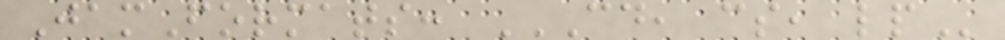JamFormats: CD, CS, LP
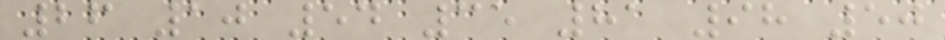26 10 54 35 81 98 50
